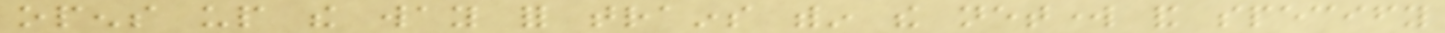opens up the way for trains within the network and specify
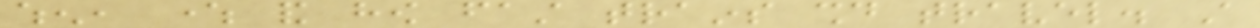when, where and how fast trains should travel. A
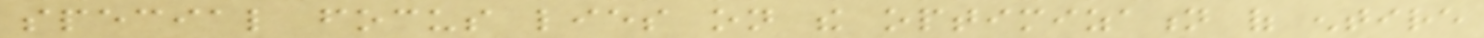special focus lies on the optimization of entire
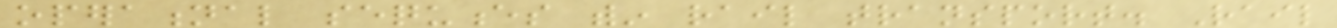operational sequences within rail transport. Rail
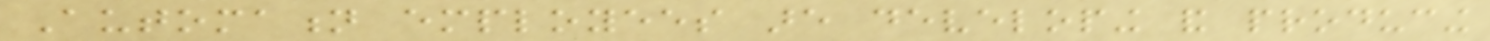Automation employees are developing and producing
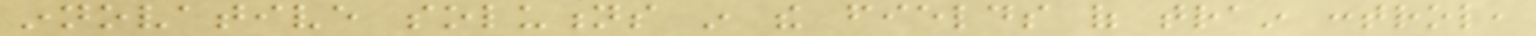innovative solutions in the fields of train control,
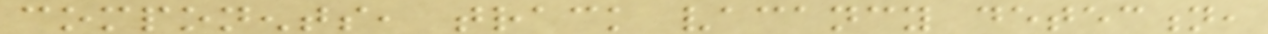components, track vacancy detection,
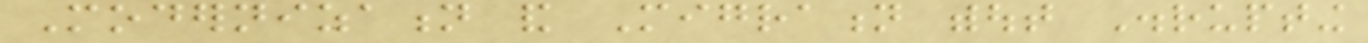Modernization and Migration without Disrupting
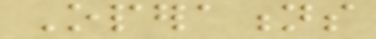Operations
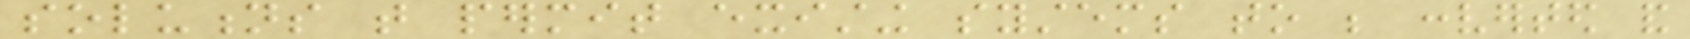solutions that permit existing systems to be converted and
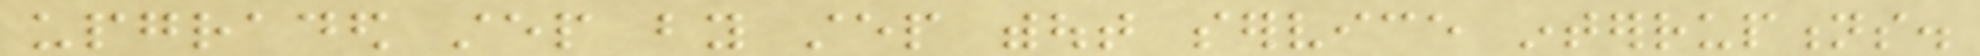upgraded step by step without service interruptions.
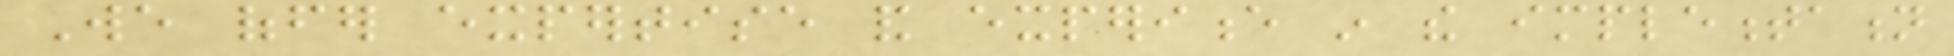We offer expertise and experience in the implementation
